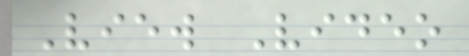View Video
